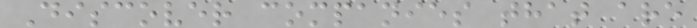Discover companies that are
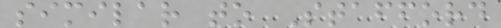similar to Stafford
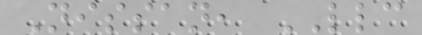Nissan, LLC
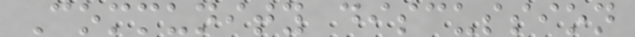Community discussion
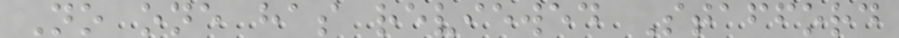No one has reviewed Stafford
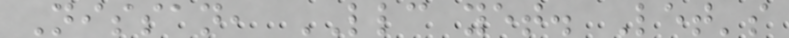Nissan, LLC yet. Let's
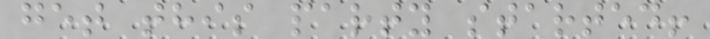get this party started!
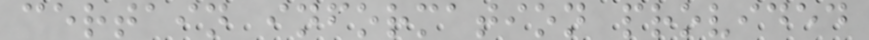certain information provided
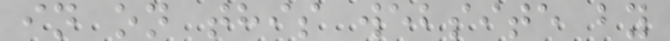in on this website by
